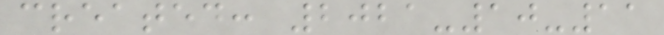created: 2021-10-11
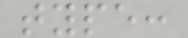type:
